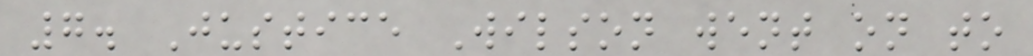7. Justice Wilson went on to
